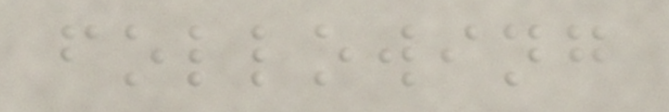following
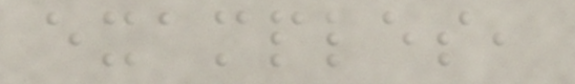examples,
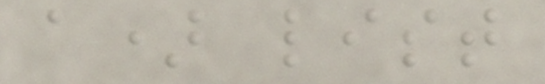a) list
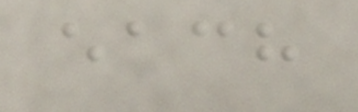each
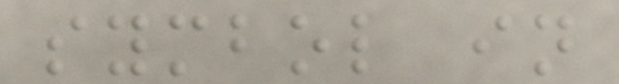symbol in
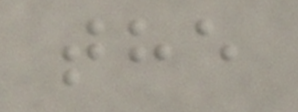the
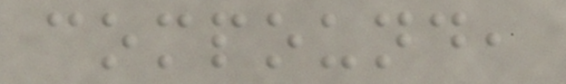compound,
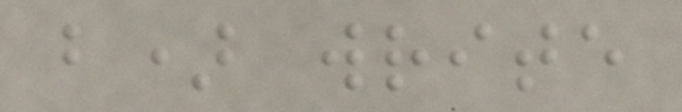b) write
